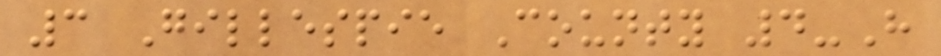3 Gillespie County 4-H
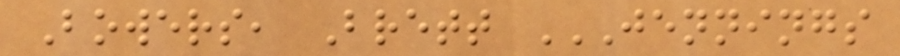Bowers, Brett JENNINGS
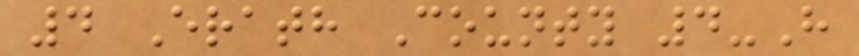4 Erath County 4-H
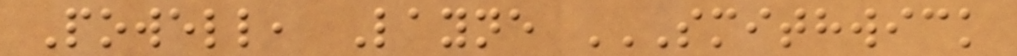Powell, Layne SMITHWICK
